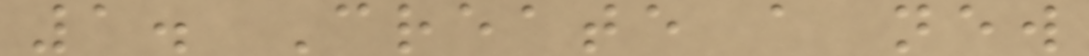1. Create a new
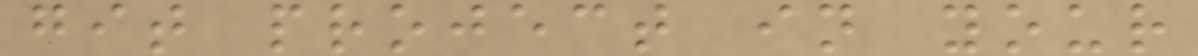git project in your
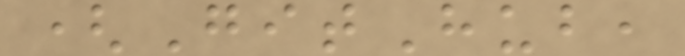(GitHub,
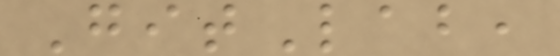GitLab,
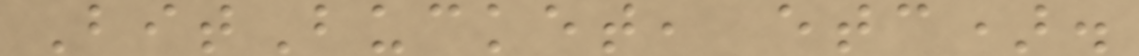BitBucket, etc).
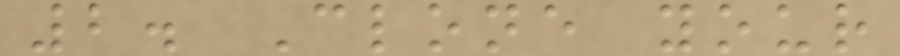2. Clone your
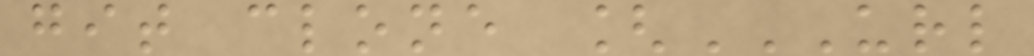git clone [URL
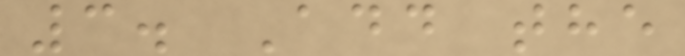3. Add the
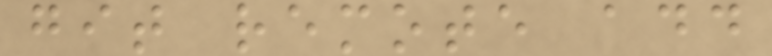git remote add
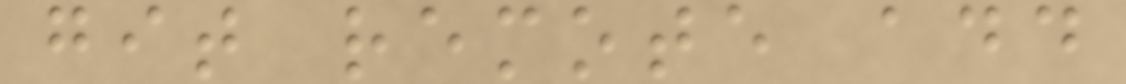git remote add
